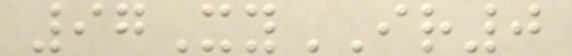97XyIR0
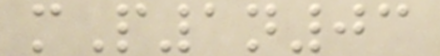mP1n03
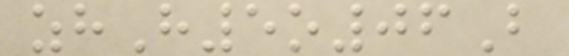zhH5o06B
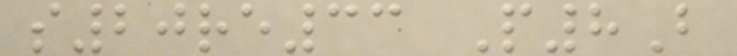s20re33 P8B
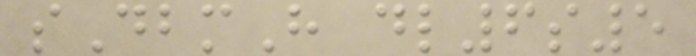sDbmH dl6s5
